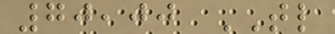70,00 TL
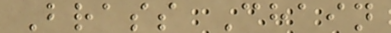Brass Chain
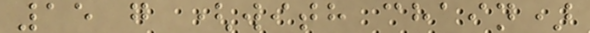15 g (with chain)
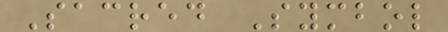Sacred Symbol
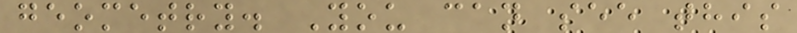geometry. You can see this
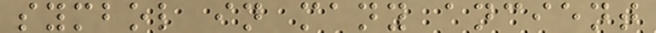symbol in many ancient
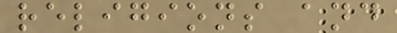religions and
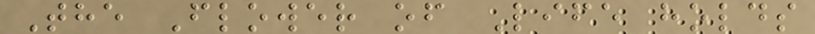The Flower of Life holds
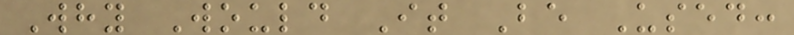Why Would It Be Used:
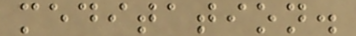meditation.
